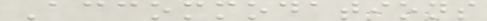Accommodations
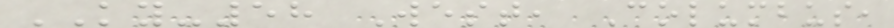KY-58 West, Columbus,
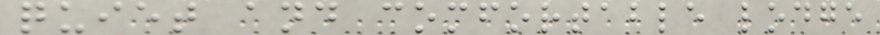quiet and comfortable lodge
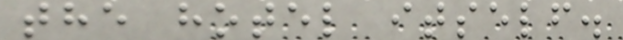the hotel itself.
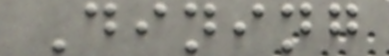Dining
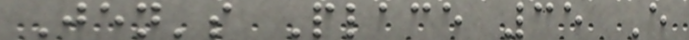Jen's Place 35 E
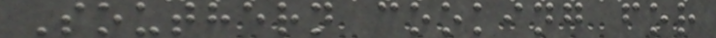Southern cooking for
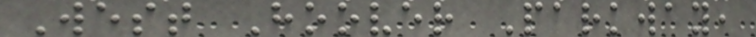West Hoover Parkway,
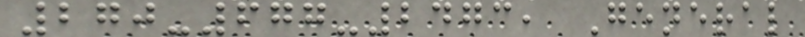270-677-2473, General
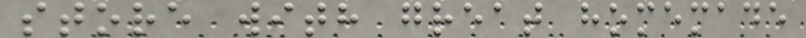store with great homemade
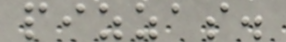pizzas.
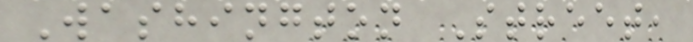Washington Street,
